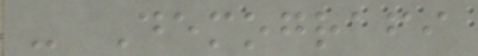- Demografi
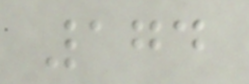174
